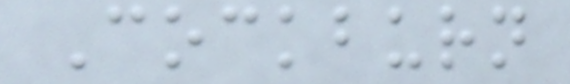Cockburn
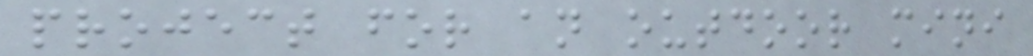project for an outdoor mini
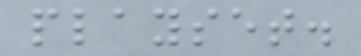playset.
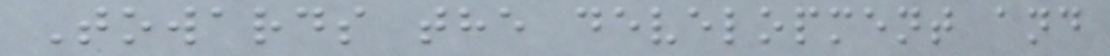Towards the development and
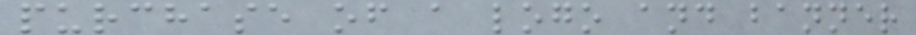purchase of a logo and banner
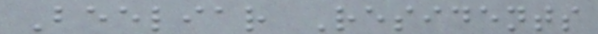Beeliar Residents
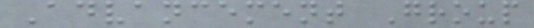Advancement Group
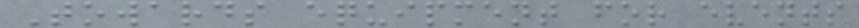Towards equipment for events
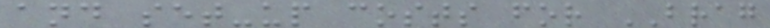and set-up costs for BRAG
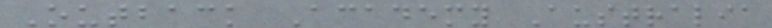Outback Academy Australia
